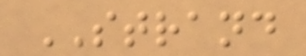STRAND
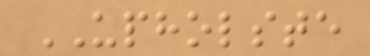UPHOLSTE
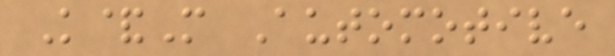K&M Automotive
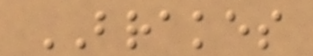BRAKES
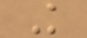K
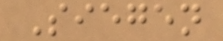Siegen
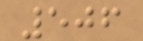506
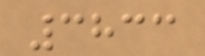3833
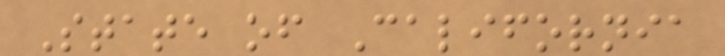State of California
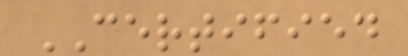CERTIFIED
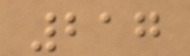217
